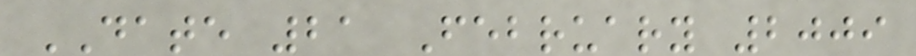DATE 21 February 2009
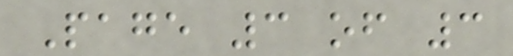Page 3 of 3
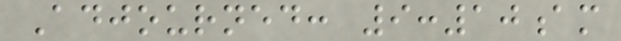Adjourned: 9:10am
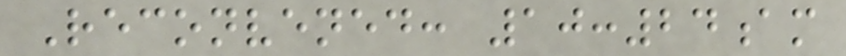Reconvened: 10:24am
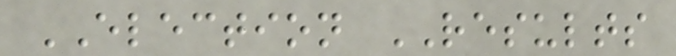ELECTION RESULTS
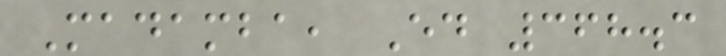Madamba, Ed 368.3
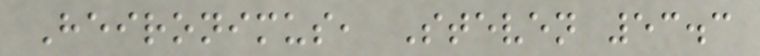Heironimus, Steven 53.3
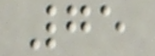75
